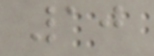10
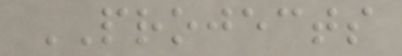PROJECTS
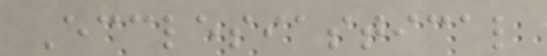Ecclesiastical
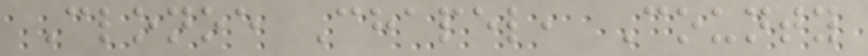Clonoe Chapel, County
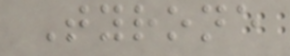Tyrone
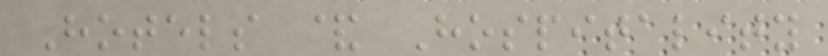Hotels & Hospitality
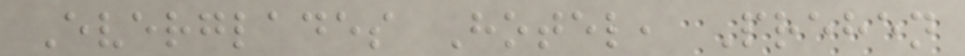Everglades Hotel, Prehen
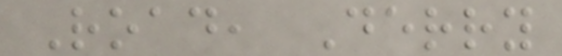Road, Derry
